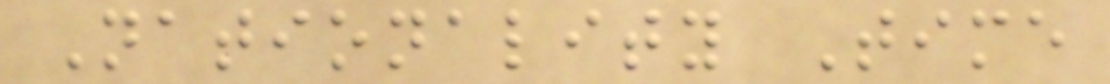Nationality Time
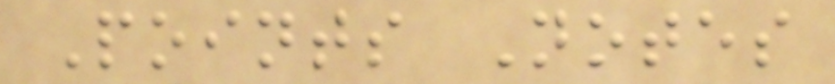Points Notes
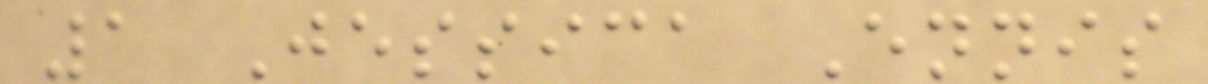1 Jessica Ennis
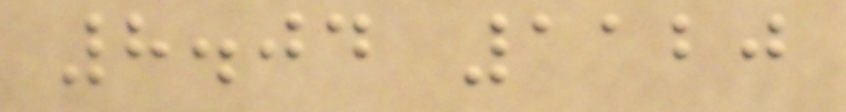8.04 1120
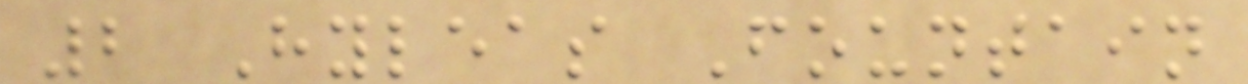2 Hyleas Fountain
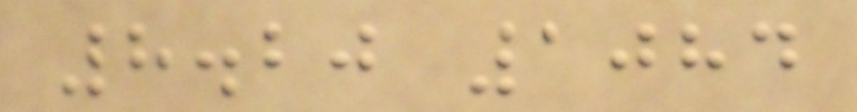8.20 1084
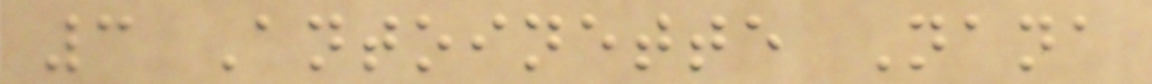3 Antoinette Nana
